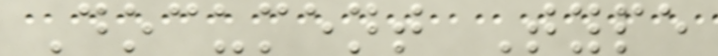Document Type
